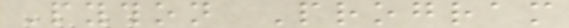Python Program
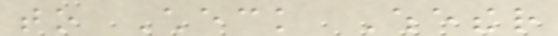to Check Whether
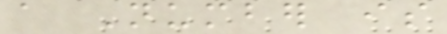a Number is
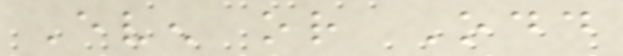Even or Odd
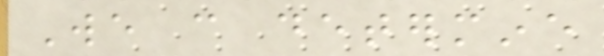We can determine
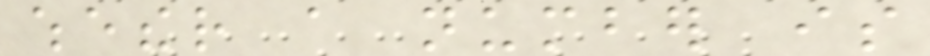whether a number is
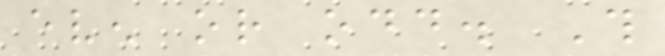even or odd. This
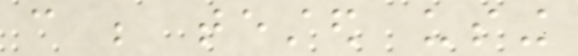can be tested using
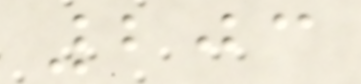203
